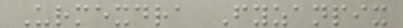Urmexdra Fyzanpix
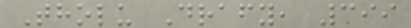Tholu Drafy, 399
